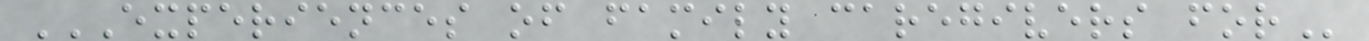EXPERIENCES OF FAMILY CAREGIVERS FOR
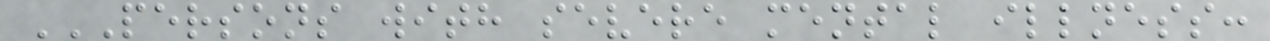PERSONS WITH SEVERE MENTAL ILLNESS:
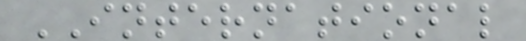INTERNATIONAL
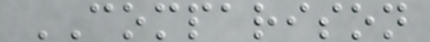COMPARISON
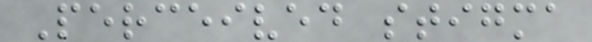Perceived stigma
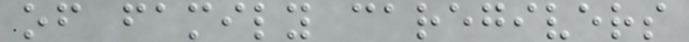of family caregivers
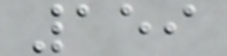159
